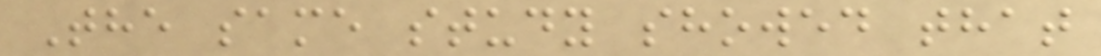The same study showed that
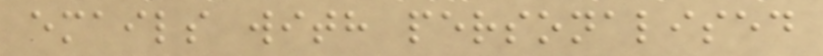emails with personalised
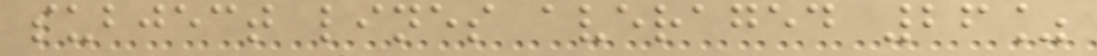subject lines averaged 26%
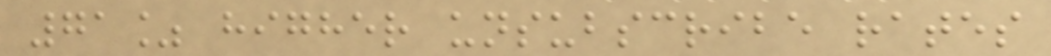71% higher unsubscribe rates
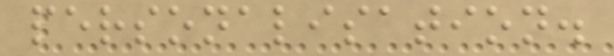personalisation.
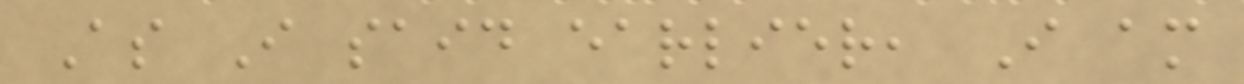As I said earlier, I am
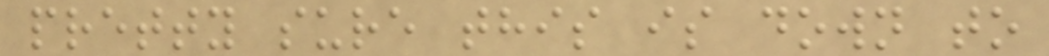pretty sure this is down to
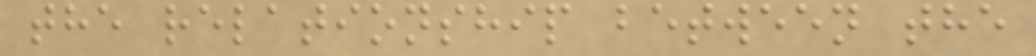the relationship between the
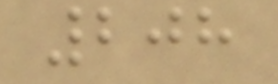208
